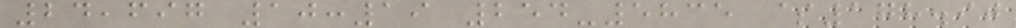24,697 10:19 254-5835 $178.90
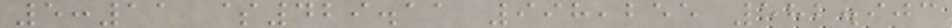5:11 $429.11 998,255 582.903
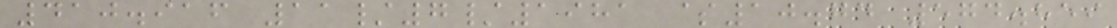410.916 11/7/1981 $10.74 574.859
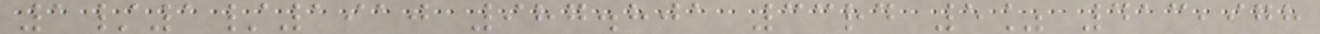1/1/1910 987.801 33rd 5% 413,978
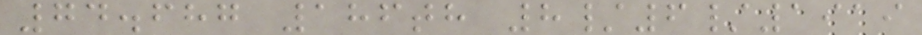74.687 186th 8/6/1919
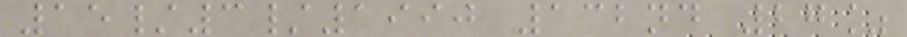15/3/1990 132nd 27%
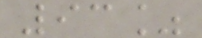93%
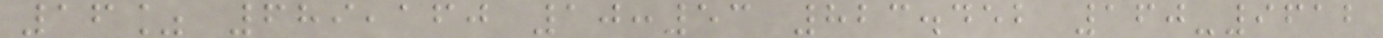16% 689,160 10:53 823.452 160-9612
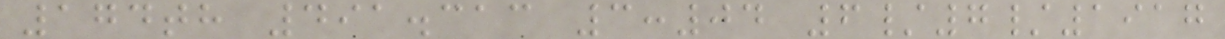174th 491.313 3:04 6/7/1917
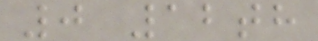0 12th
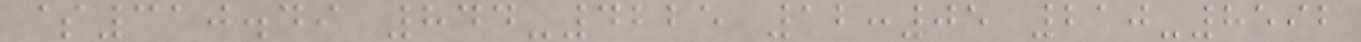$310.49 844-4225 12:05 210-8592
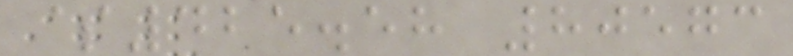$425.58 80573
